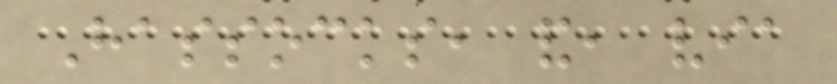Hassocks, and, via
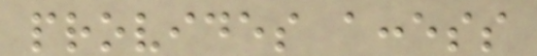provides access
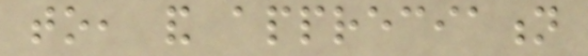to, and appreciation
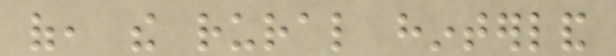of, the rural hinterland
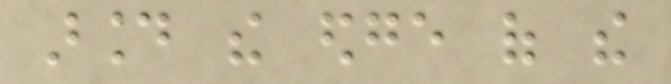around the edge of the
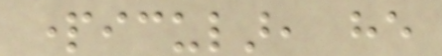particular, he
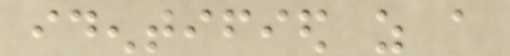identified as a
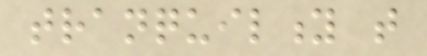tranquility that
